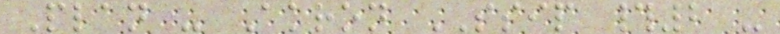Plan - Akron SSIP #2 -
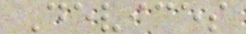Devices
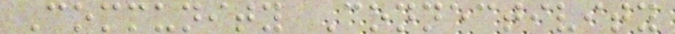Community Connectivity
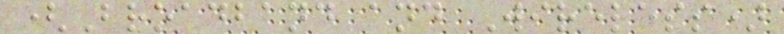(Broadband and Wireless)
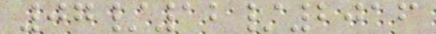07/12/2016
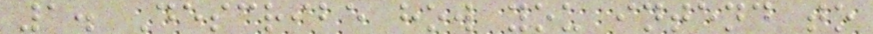1. Describe how you intend to
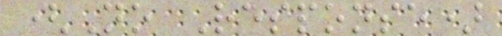(No Response)
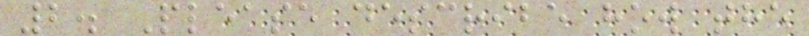2. Please describe how the
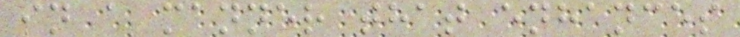in a manner that enhances
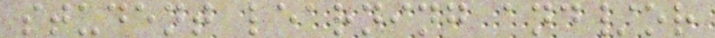student learning and/or
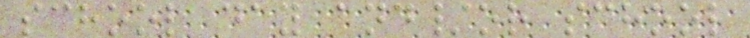school day and/or school
